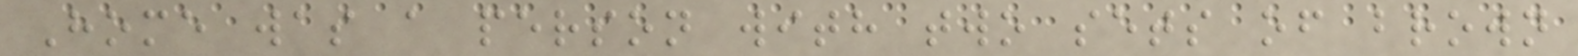Home was a person with two sets of brown
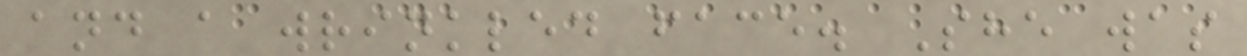and a wrinkled face. She was
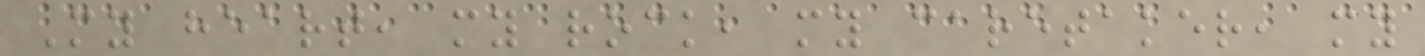My heart, my rock, my caretaker, my
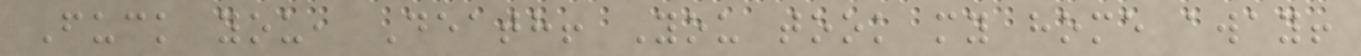Fuck you, Death! You took my home away!
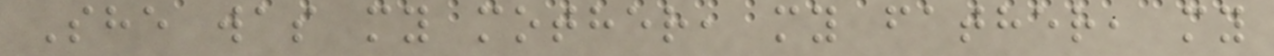She was my mother, my father, my
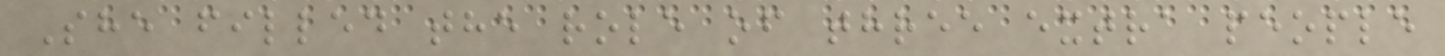She filled the role of three extra people
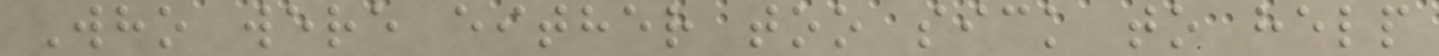Who were either too sick to help
